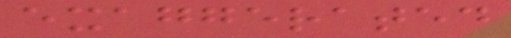exaggerated
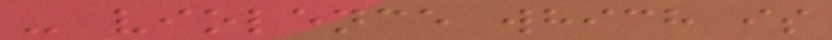- violence which is
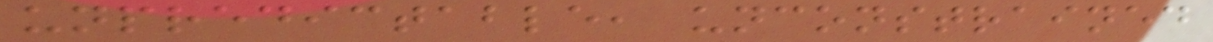unpredictable, unconstrained
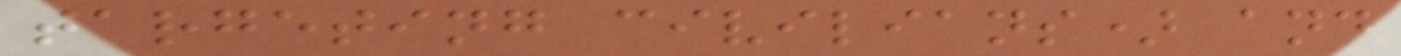targeting civilians) and
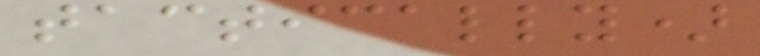tactically)
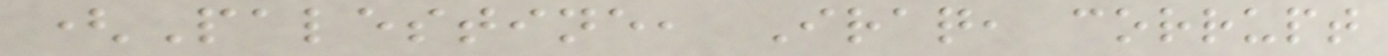(Palestine, Iraq, corrupt
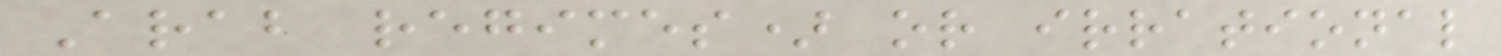Arab regimes) or irrational
